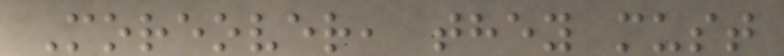Moreover, they must
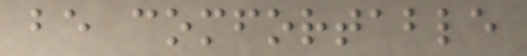be comfortable
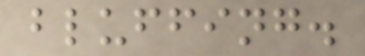bluffing.
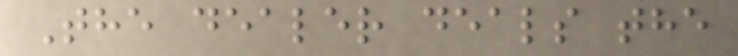The dealer deals the
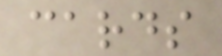cards
